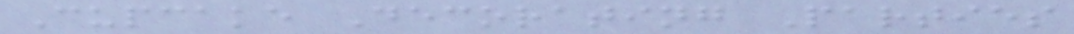Cupcake Decorating Parties
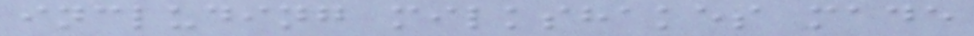including milkshakes made
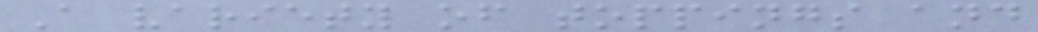A variety of toppings and
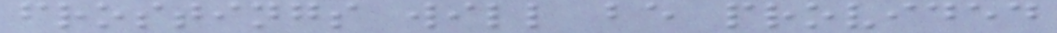frostings will be provided
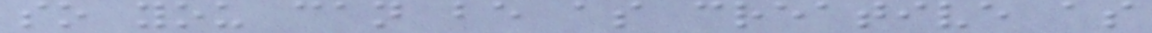so you can be as creative as
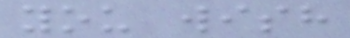you wish
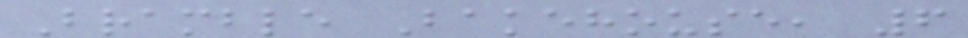Bramble Bakehouse, 6
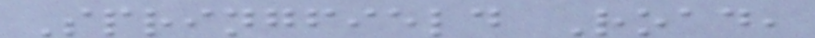Springfield Road,
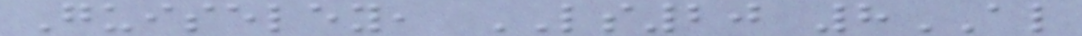Guiseley, LS20 8AL
